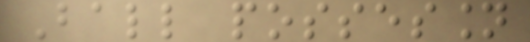Ball possession
